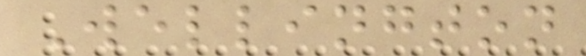Wellington
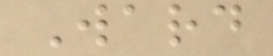Ward
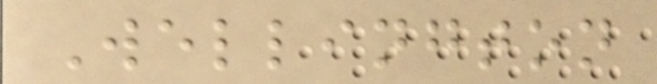Wellington
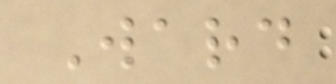Ward
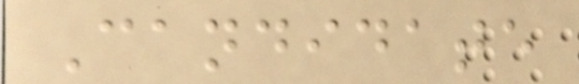Candidate
